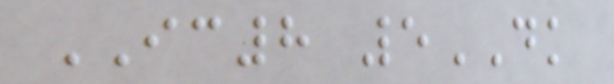IC8 5DK
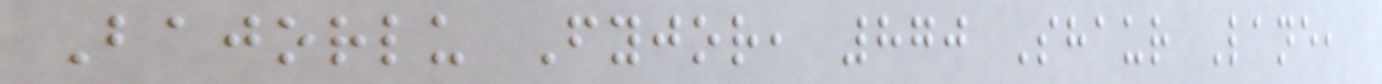Bajorlu Fyjor, 870 Shaur Lane,
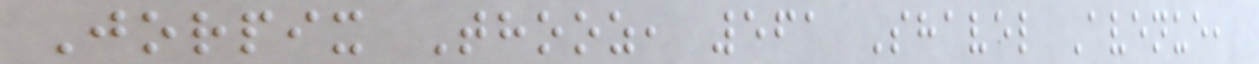Jorpix Thooz, 561 Shavel Avenue,
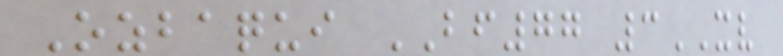Ozbaqui BF77 3XV
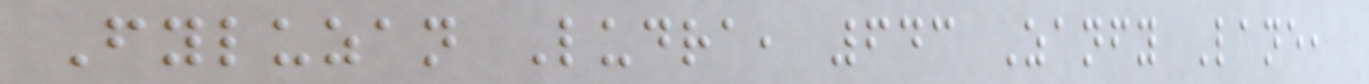Fyluzan Ludra, 643 Zanfy Lane,
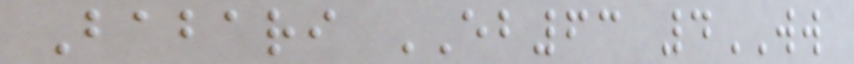Babari EB63 4WW
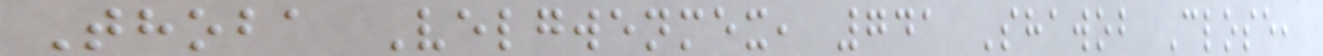Thoba Velgwenmex, 741 Shawob Close,
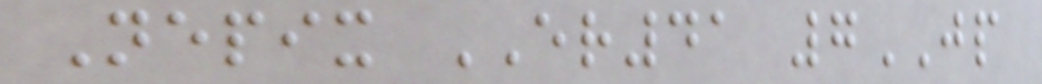Nepix ER41 7JP
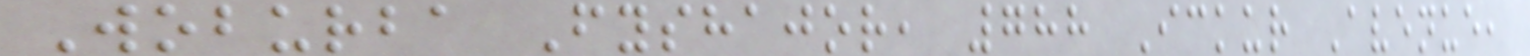Woburba Fyshajor, 788 Ickur Avenue,
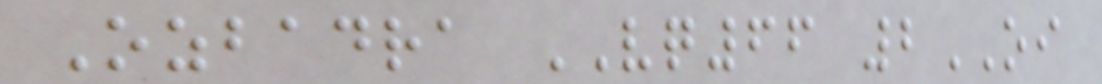Ozbadra VQ66 2OI
